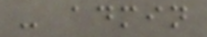- admin
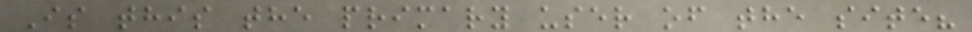Is this the primary user of the site?
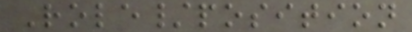Role/position
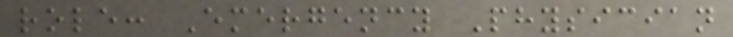role: Emergency Physician
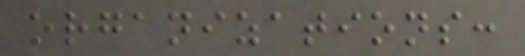organizations:
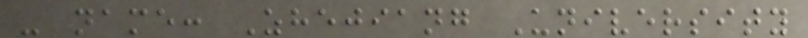- name: Zhejiang University
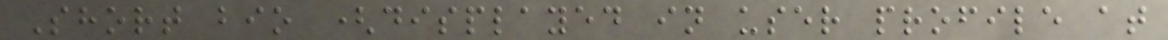Short bio (displayed in user profile at
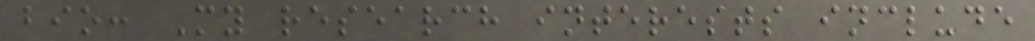bio: My research interests include
